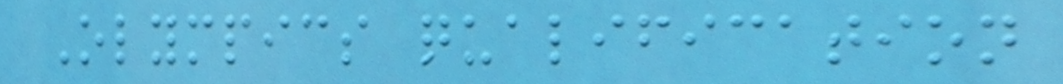Olympics qualification
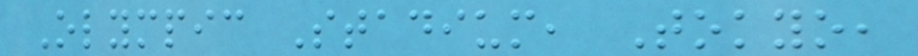Olympic Stadium, Tokyo,
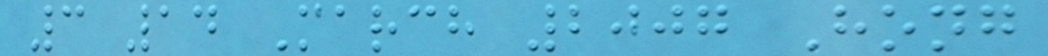3 14 March 2007 Hong
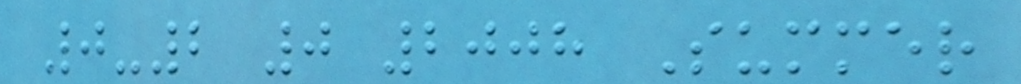0-2 0 2008 Summer
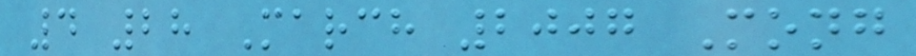4 28 March 2007 Mong
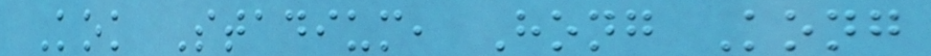Kok Stadium, Hong Kong
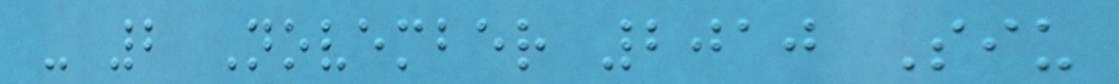- 2 November 2010 Siu
